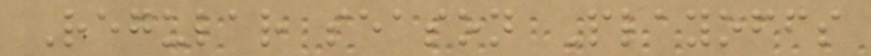Regular season Playoffs
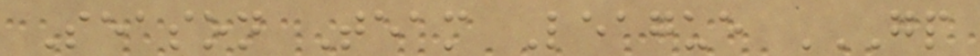Season Team League GP
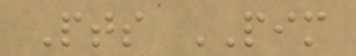Pts PIM
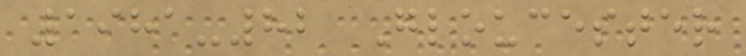1981-82 Gloucester
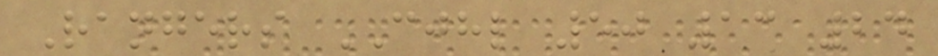Rangers CJHL 50 13 24
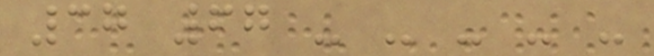37 67 - - - - -
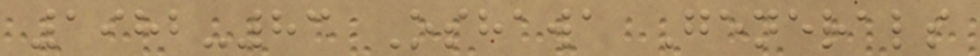1982-83 Oshawa Generals
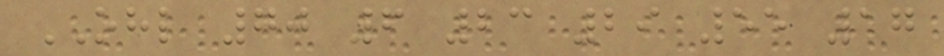OHL 70 6 23 29 55 17
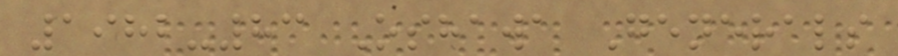1982-83 Oshawa Generals
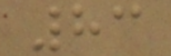83
